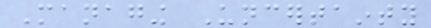Managing Uncertainty
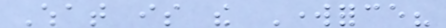What is the Workforce?
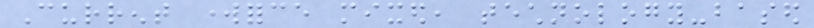Current workforce mixed, technology-based
